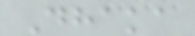Dhaka
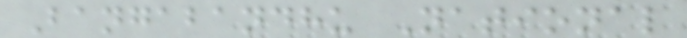Bangabandhu National
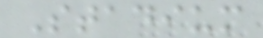Stadium
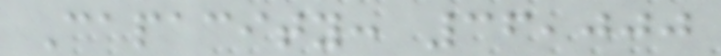Capacity: 36,000
